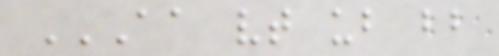AA VT UB BB
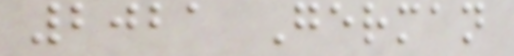2021 German
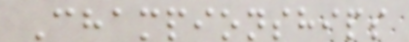Championships
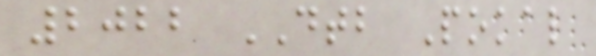2022 DTB Pokal
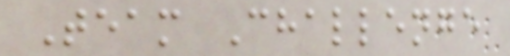Team Challenge
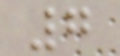7
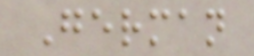German
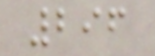296
